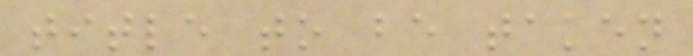title to be taken
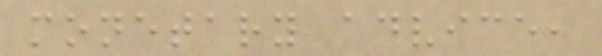monetary advice,
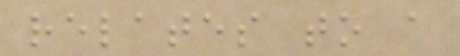relates to a
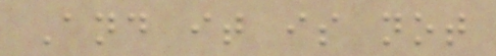And it is not
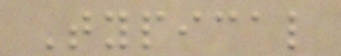Typical
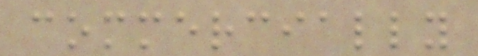commercially
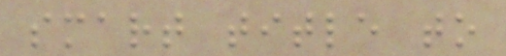smart title to
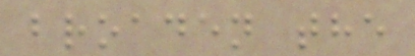broaden the
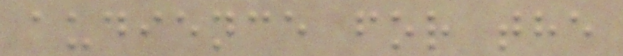audience for the
